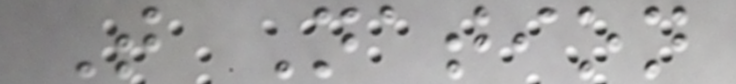T Nation
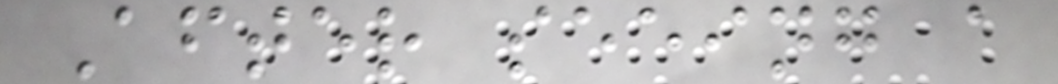After seeing a
